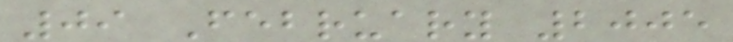09 February 2005
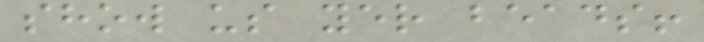show us yer beads!
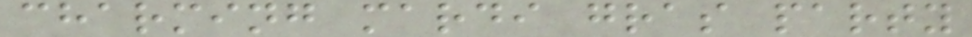charming mardi gras party
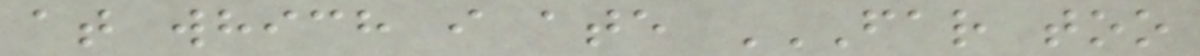at which i ate FAR TOO
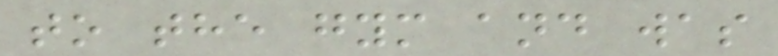to the gym and was
